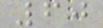60
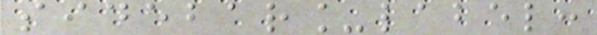sidebar_label:
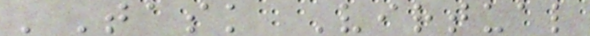'Task Virtual
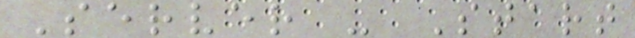Server - Start
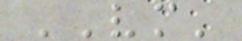VM'
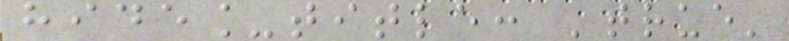hide_title: 'true'
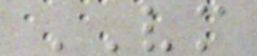VM
